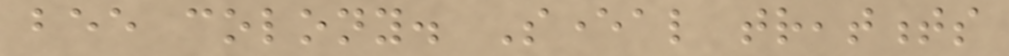bee colony. Several treatments
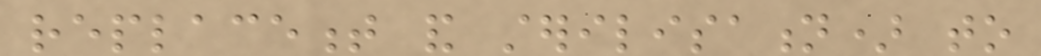replacement and sterilisation) to
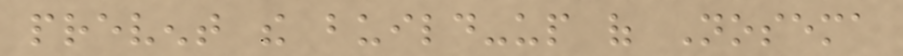prevent the build-up of Nosema
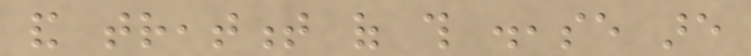and treatment of this disease are
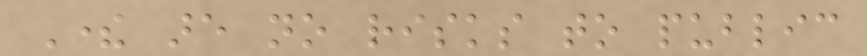There are no risks to public
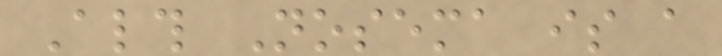Although Nosema is a
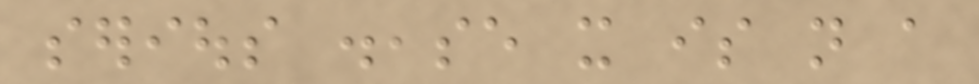serious disease it is not a
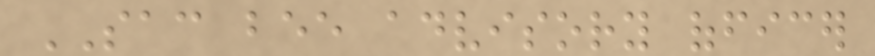SAC bee advisory officer
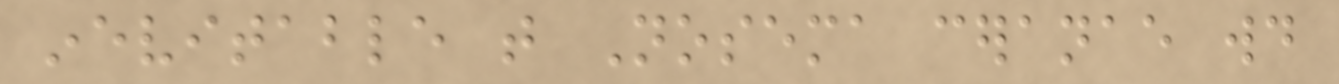inevitable that Nosema ceranae would
